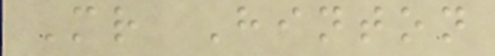Mr Hinton
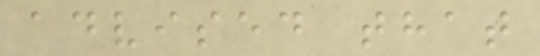advised that
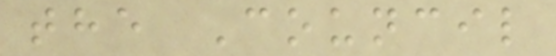the Council
